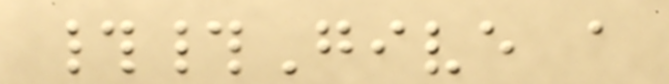##Give a
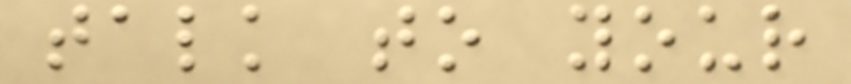talk to your
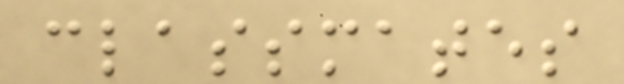classmates
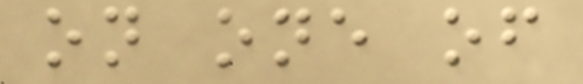on one of
